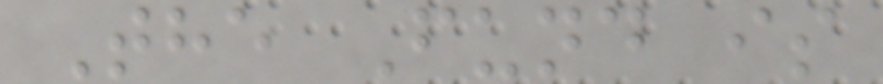The Fund is
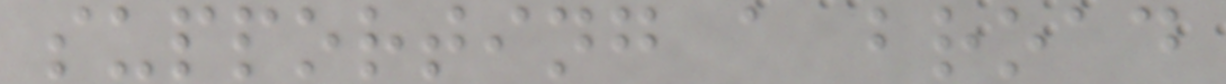supporting a broad
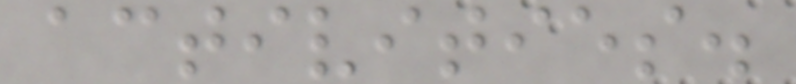activities.
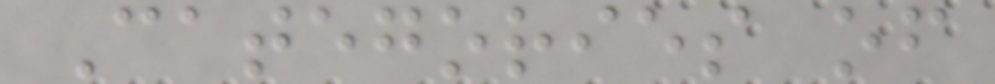Categories of
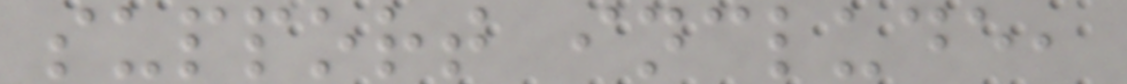support include,
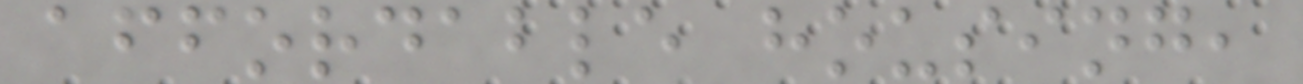affordable housing,
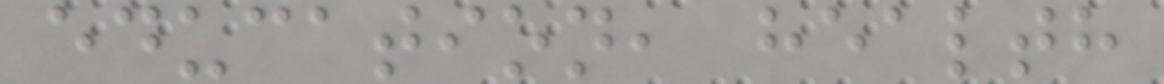education, health
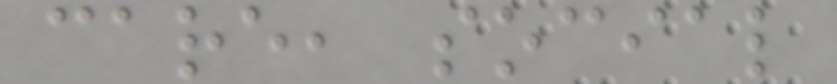care, social
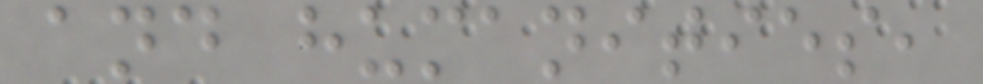and humanities,
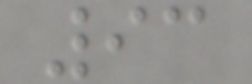93
